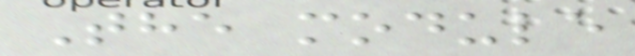The module
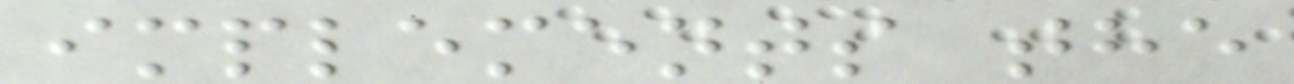implements the
